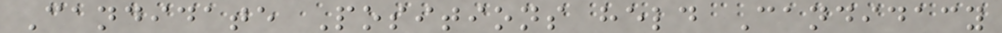Candidate Positions held Candidacy
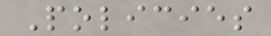Policies
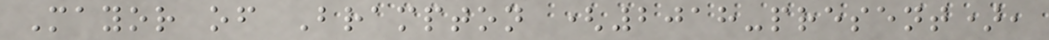Mayor of Brampton (2018-present),
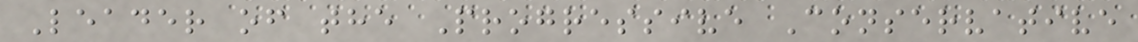Leader of the Progressive Conservative
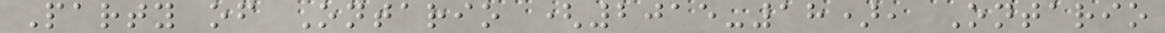Party of Ontario (2015-18), Ontario
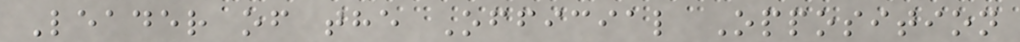Leader of the Official Opposition
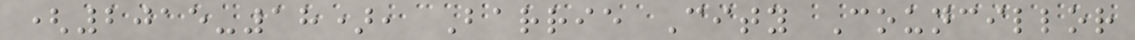(2015-18), Barrie City Councillor
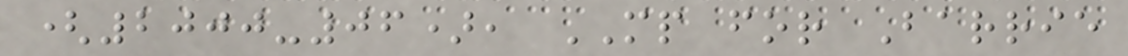(2000-06), MP for Barrie
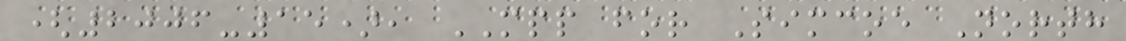(2006-15), MPP for Simcoe North
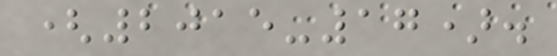(2015-17).
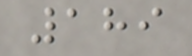189
